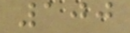100
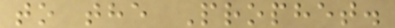to the Prophet.
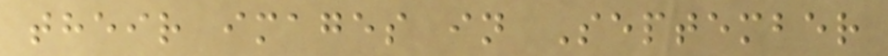their images in September
